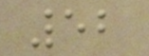52
